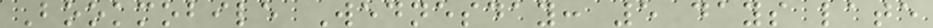Bookmobile Wednesday: 5 days late
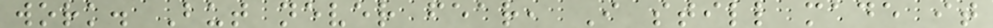work. But never fear, I still made it
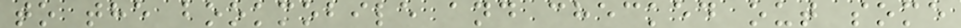to the bookmobile and checked out some
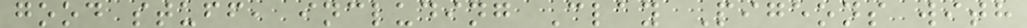good stuff, including Clay Pigeons with
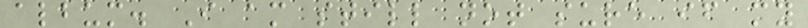album. I am still not sure if my
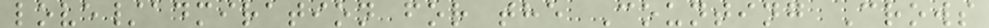love/admiration for the Counting Crows
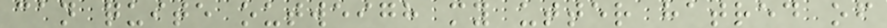can quite outweigh my utter hatred of
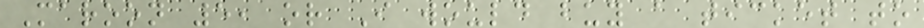Maroon 5, or I would buy a ticket to
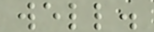well.
